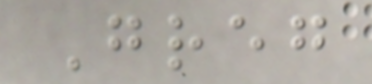Greg
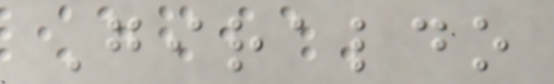Giraldo
